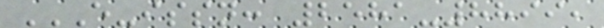E-ISSN: 2581-8899,
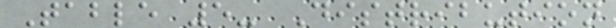Table 5- Distribution
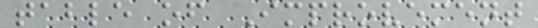table of Improvement
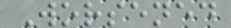Worsened
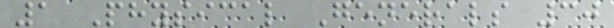1 Physical Generals 30
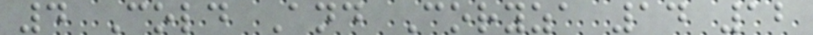4 Cold And Coryza 14 12
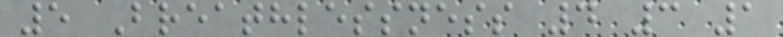5 Breathlessness 4 3 1
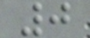0
